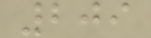209
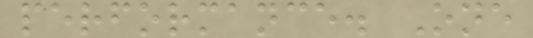performance. One
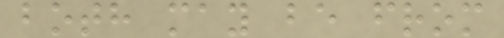both may be from
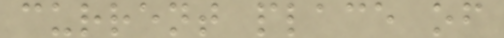current place of
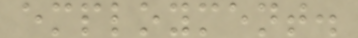employment.
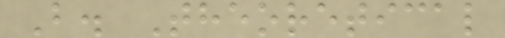B. Theoretical
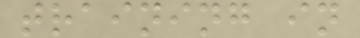training in
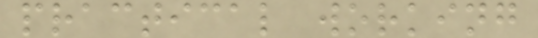practical working
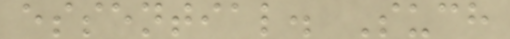essential. Such
